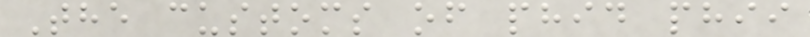The customs of phid phii
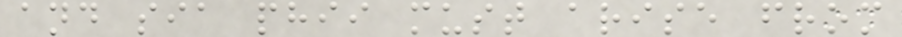and sia phii must arise from
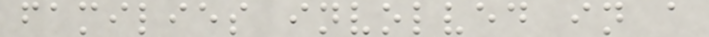families involved in a
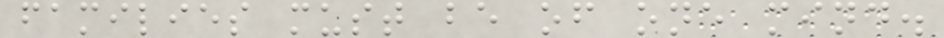families must be of one mind.
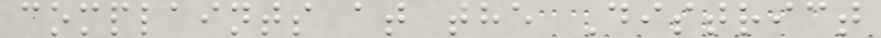complaints at the District
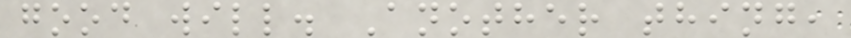good will. Another thing,
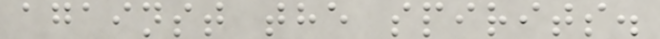against the spirits.
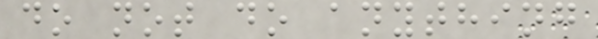do not do anything
